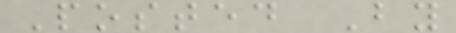Posted By
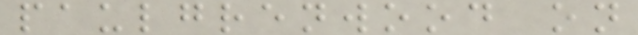paulgrenwood on
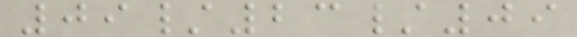09/23/09
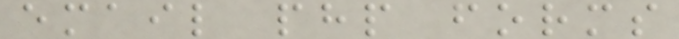email php forms
